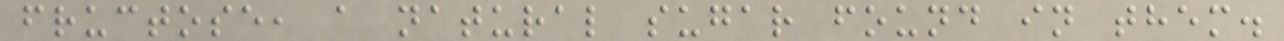fructose, a natural sugar found in them.
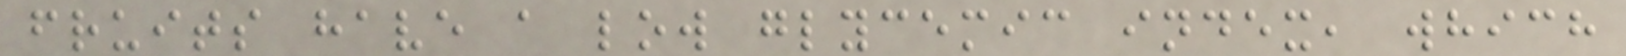fruits have a low glycemic index, which
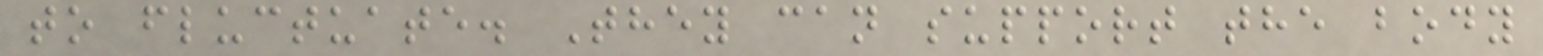to fluctuate. They can support the body
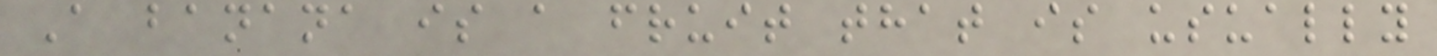A banana is a fruit that is usually
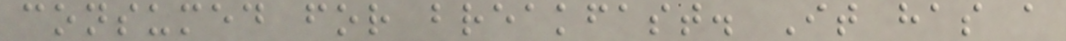consumed for breakfast. It has a
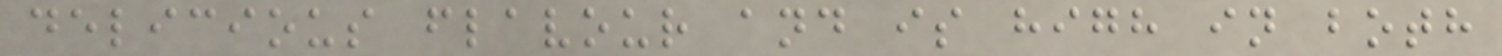delicious flavour and is high in both
